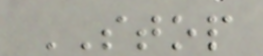STOP
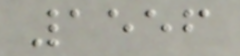1556
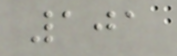101
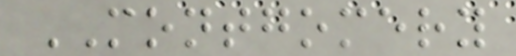MONTGOMERY
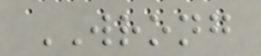WRONG
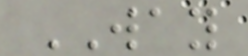WAY
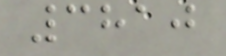3810
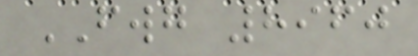FWG 8960
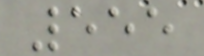555
